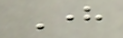Here
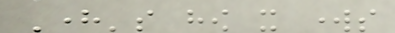Here's how it works
